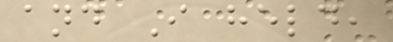and I held,
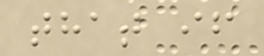that if
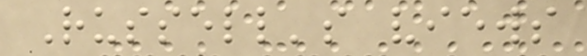Russell's views
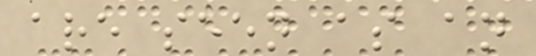are seen as an
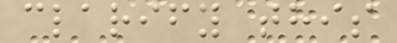clarify this
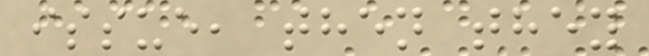issue, then they
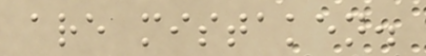are mistaken.
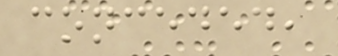conceded,
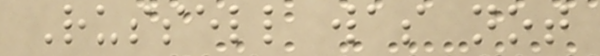Russell was not
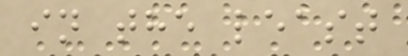in the least
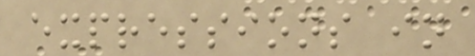expressions in
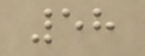58
